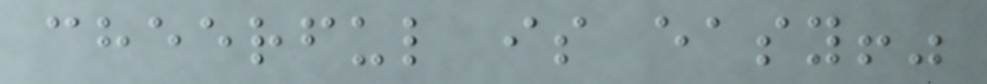cheerful is easy!"
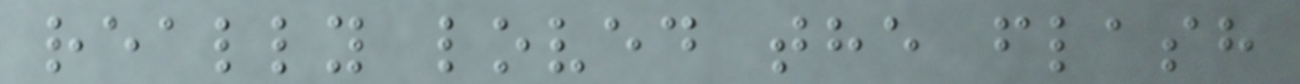really loved the flash
